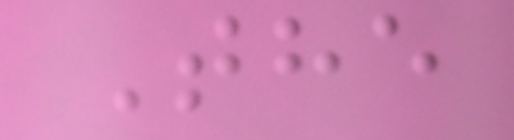The
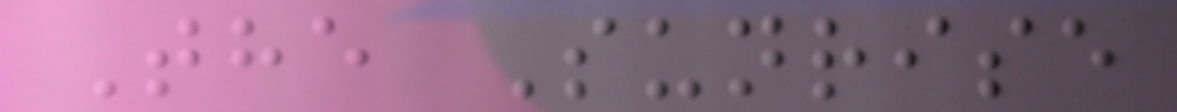The Sunrise
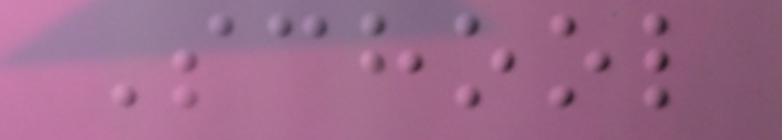School
